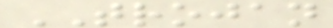TROJAN
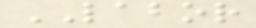LABOR
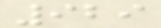929
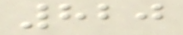820
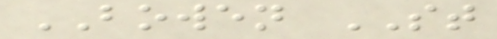BOWEN ST
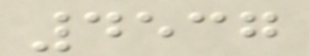4537
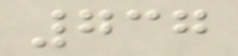737
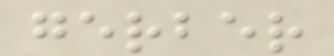gerber
